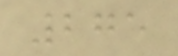275
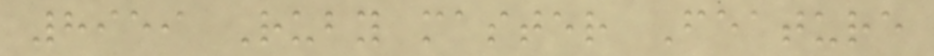8959 Ruby master Feature
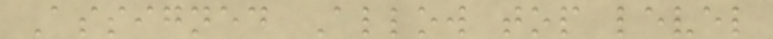Assigned Allow top level
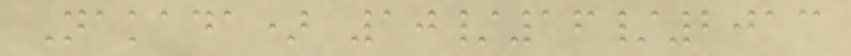Nakada) 10/16/2013
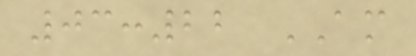03:22 AM
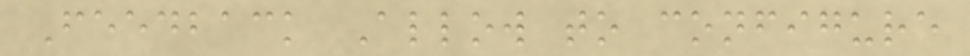Feedback Allow to configure
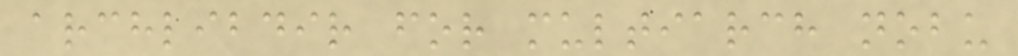archlibdir for multiarch nobu
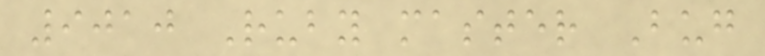9010 Ruby master Bug
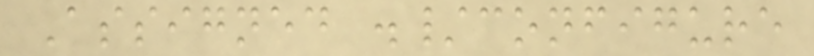Assigned ./configure
